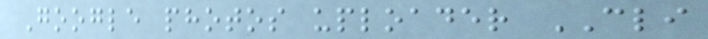Google photos uploader CLI
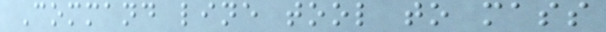Command line tool to mass
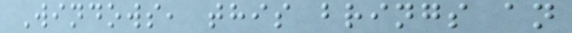Windows, this brings an
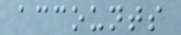accounts
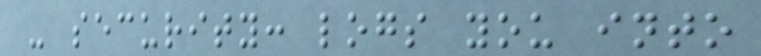- security: logs you into
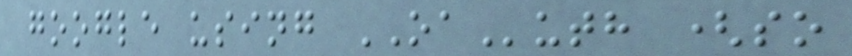google using OAuth (so
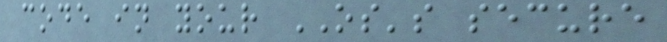code in your OS's secure
